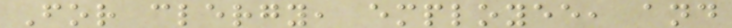For clergy, employee, and
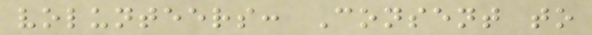volunteers: Consent to
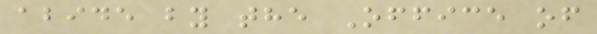abide by the Office of
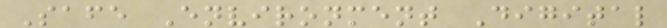Safe Environment Digital
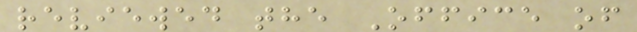reviewed the Office of
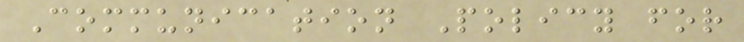Communication Policy for
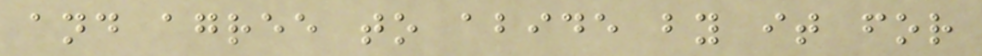and agree to abide by it for
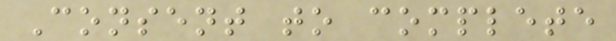Consent to complete
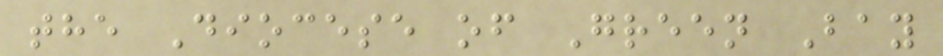the Diocese of Green Bay
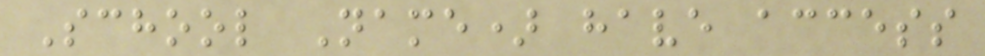School Name) have access
